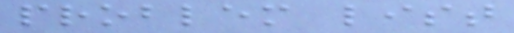problem list
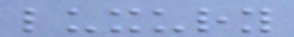luxury
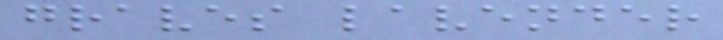graves lavender
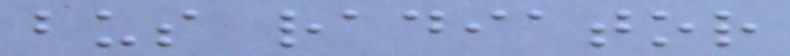bus radiator
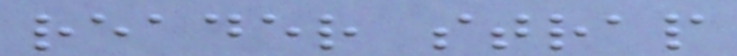reader strap
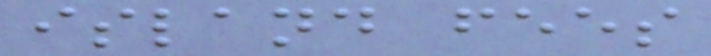island fees
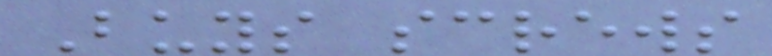Buys screws
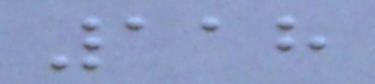118
